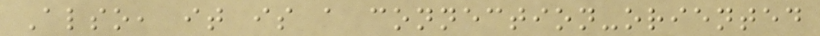Also, it is a connection-oriented
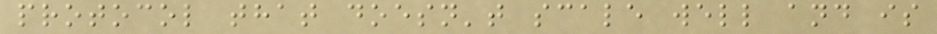protocol that doesn't scale well and is
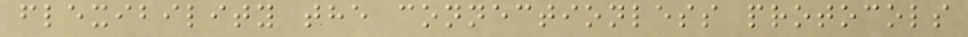flexibility the connectionless protocols
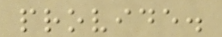provide.
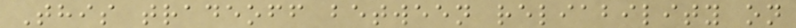This tradeoff between reliability on
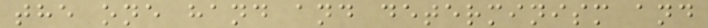the one hand and determinism and
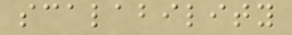scalability
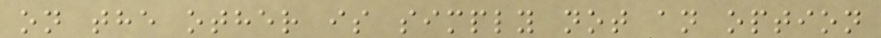on the other is simply not an option
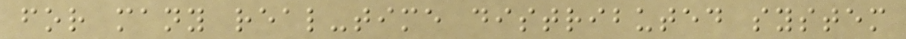for many real-time distributed system
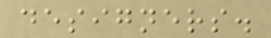designers.
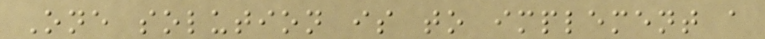One solution is to implement a
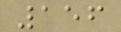156
